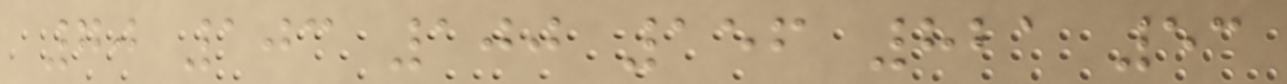70 103 100 156 821 53
